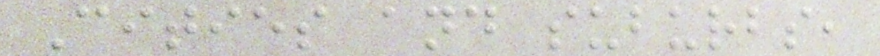Cities and suburbs,
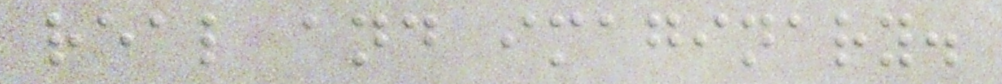real and imaginary.
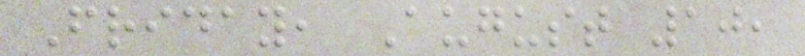Friday, August 10,
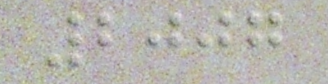2007
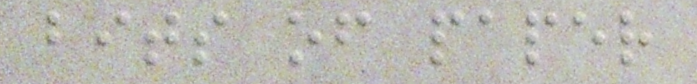bits of paper
